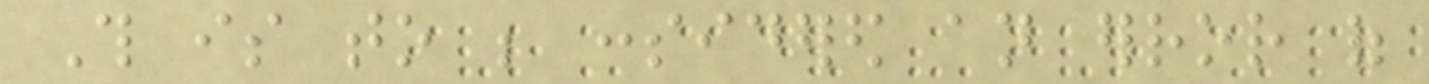This is to be considered an error of
